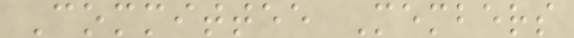Committee Members
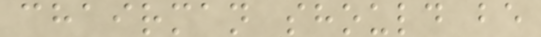chairman should be
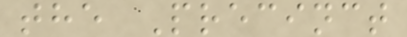the Precinct
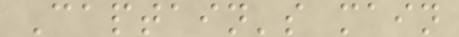Captain's main
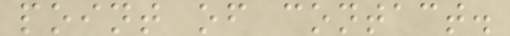point of contact.
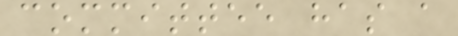committee has a
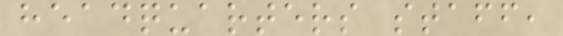headquarters staff,
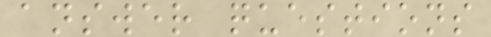answer questions
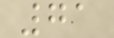71
